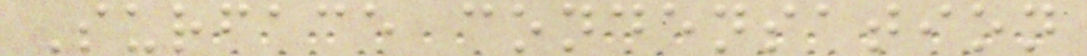Surface condensation
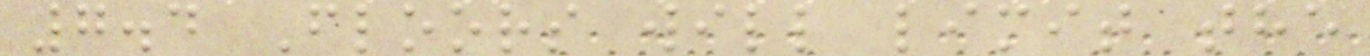7.4 Floors will limit the
